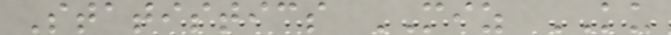Statistics MIZ KU
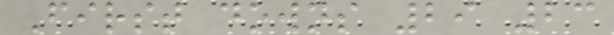First downs 29 23
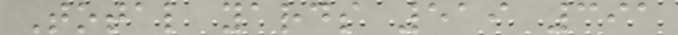Total yards 519 391
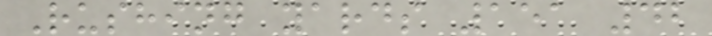Rushing yards 151 42
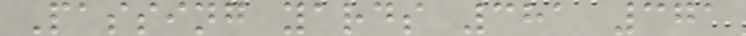Passing yards 381 371
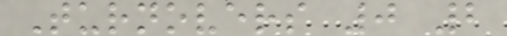Turnovers 0 2
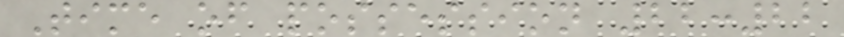Time of possession 22:22
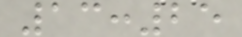13:25
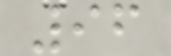96
